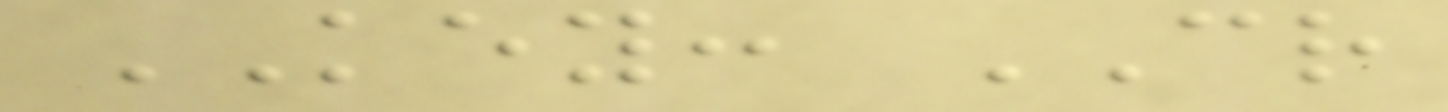KEY: CR
